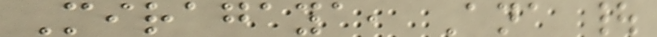Miragaya, Ana |
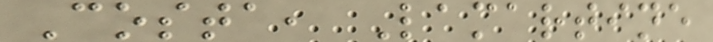Costa, Lamartine
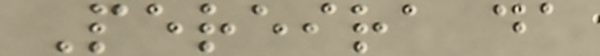Pereira da
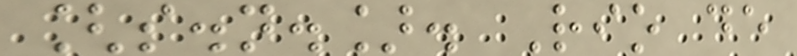[s.n.]. Rio de
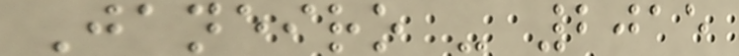Janeiro - 2015
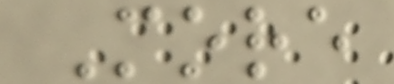More
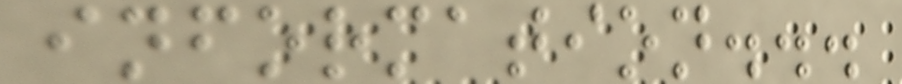information...
